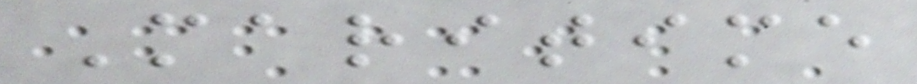Maritime
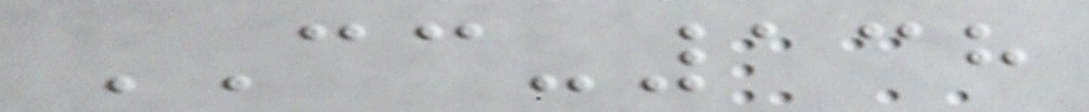CC-138
